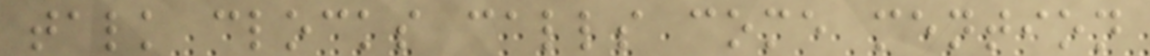talk clocks calls come mention
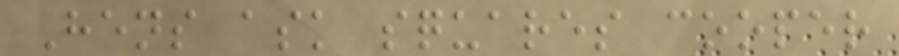Hens ask squares cooper
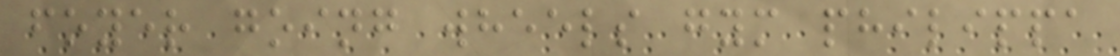foyer going wheels gym philippa
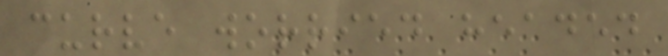curve worried headed
